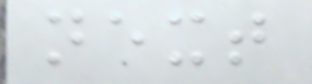next
